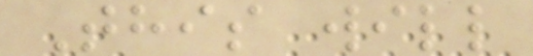This will
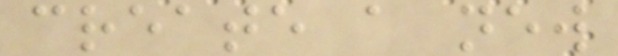create a new
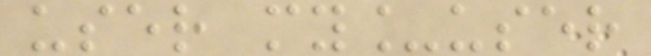user my_user
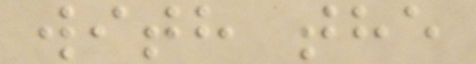with the
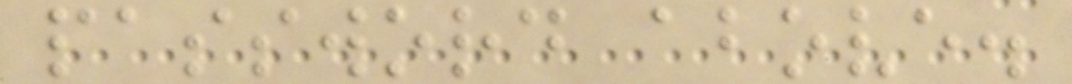password above.
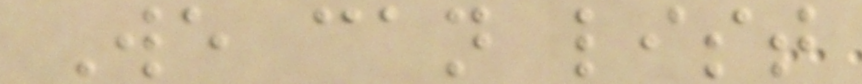We can list
